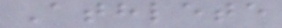Athlete
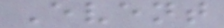Event
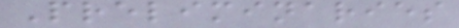Preliminaries
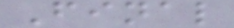Final
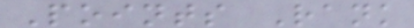Points Rank
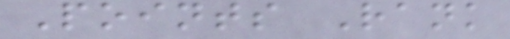Points Rank
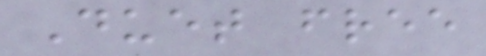Duet free
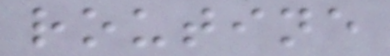routine
